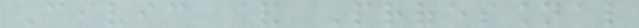Civic & Professional
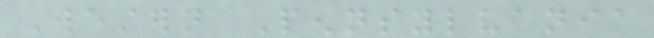Western Pennsylvania
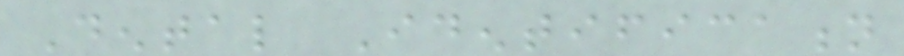Dental Identification
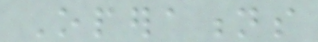Operations
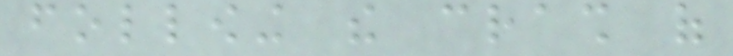following the crash of
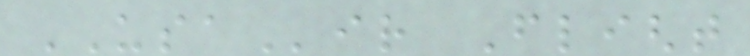USAir Flight
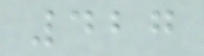427
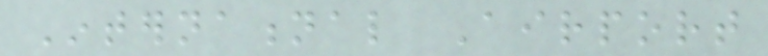International Airport
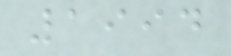1994
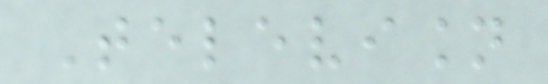Television
